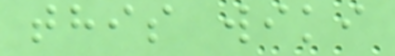this wiki
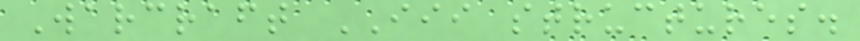Warcraft III structures.
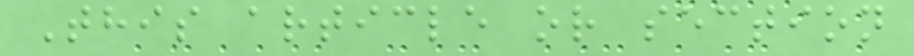This article or section
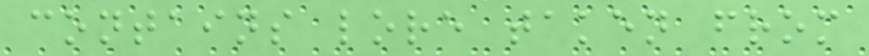contains lore taken from
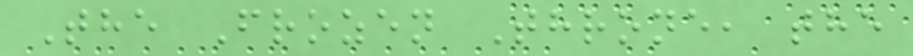The Frozen Throne, the
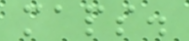maps.
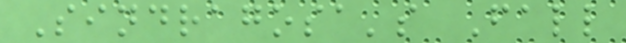Sindragosa's Fall
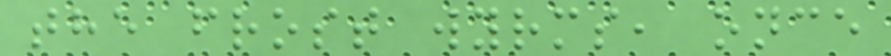the frost wyrms, once
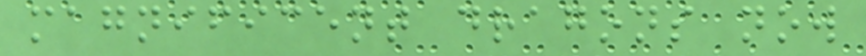magnificent dragons now
